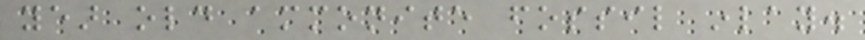year old ammonite fossil inlay.
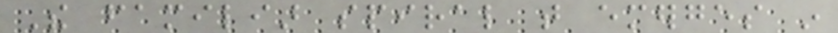The familiar spiral that emerges in
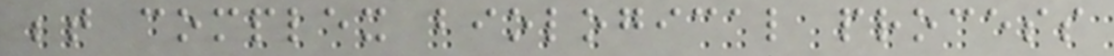between complex biological process
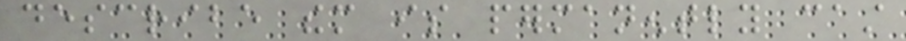describe them is permanently cast
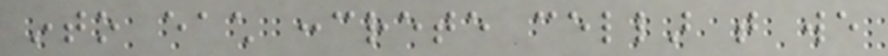into each concrete cellar that we
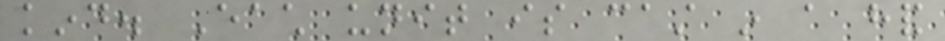kind. Each unit is cast in a hand
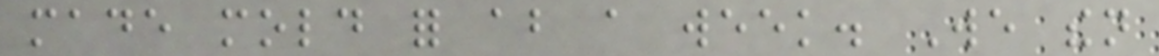made mold for about a week. We then
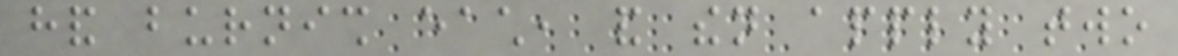hand burnish each, and then apply two
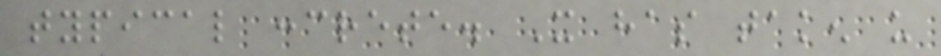typical concrete. It has taken us
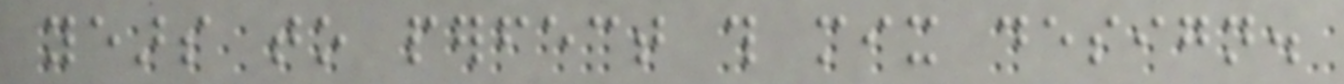years to perfect this mix design.
